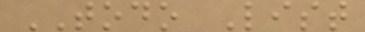TODO List
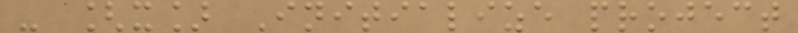- [x] Initialize project
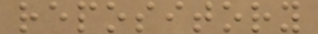repository
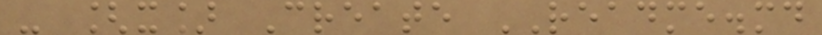- [x] Create README.md
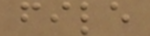file
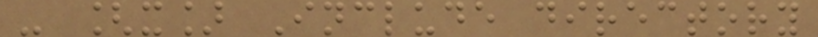- [x] Include directory
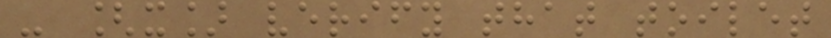- [x] verify that toilet
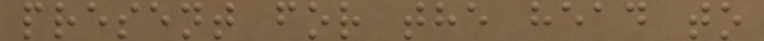present for the head to
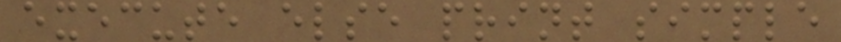execute else print simple
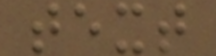text
